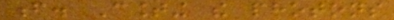f. Counting the photons
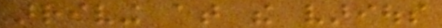arriving at the various
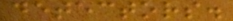detectors.
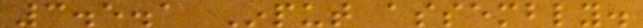3.5.1 Input assembly.
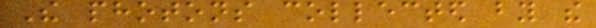The photons collected by the
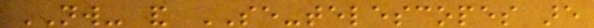NW- and SE-telescopes are
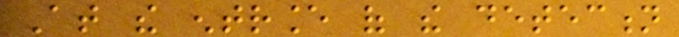At the entrance of the detection
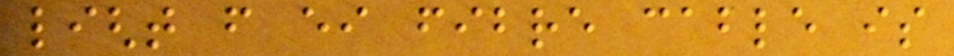light from either fibre cable is
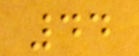44
